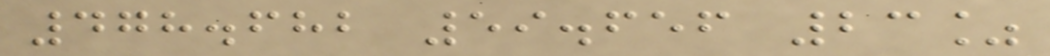478.682 59.656 23%
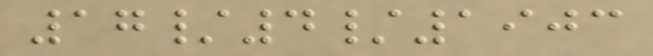17/4/1903
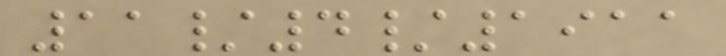11/4/1911
